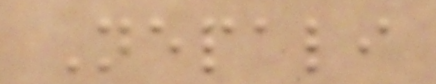Nepali
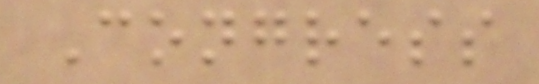Congress
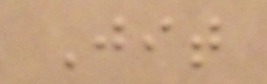Jit
